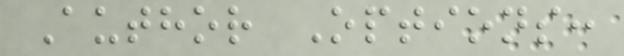Author Options:
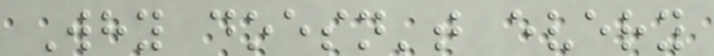Why doesn't every
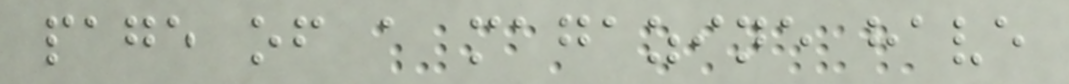page of a magazine have
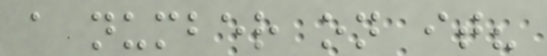a number on it?
